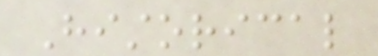Historical
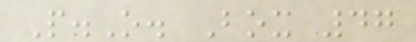P.O. Box 47
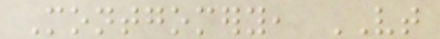Montgomery, VT
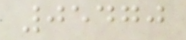05470
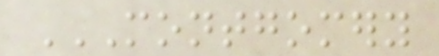MONTGOMERY
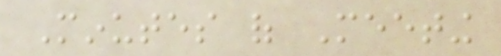Minutes of Meeting
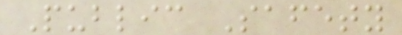Public Safety
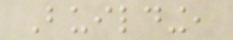Building,
